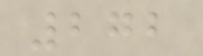272
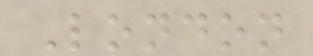London
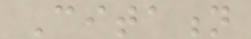Citation
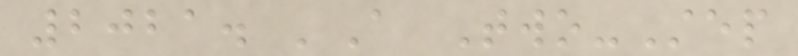2021. 'A Two-Step
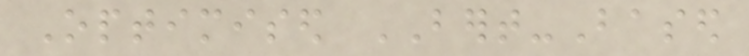Optimised BERT-Based
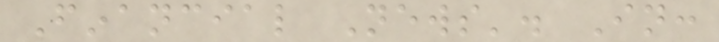Financial News'. In:
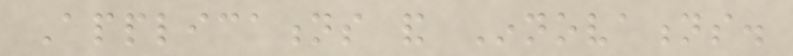Applications and Innovations.
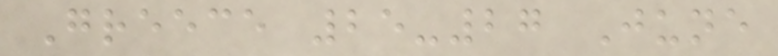Greece 25-27 June
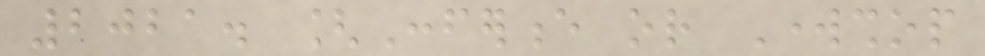2021. [Conference or Workshop
